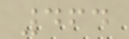464
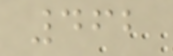462
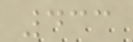433
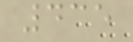435
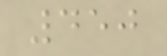450
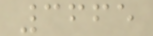3665
